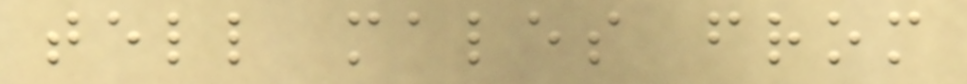tell males from
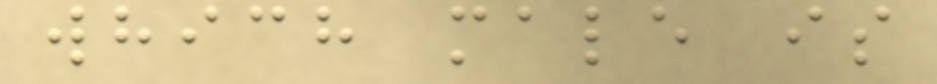which male is
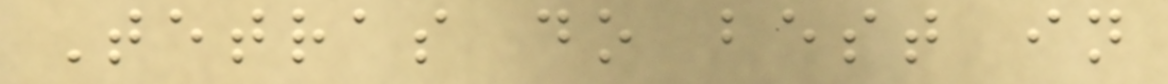Tetras do best in
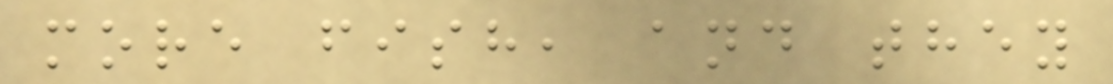more fish, and they
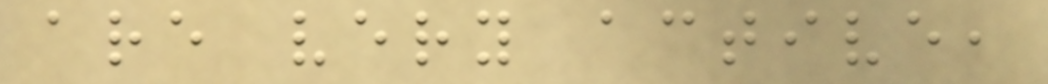are very active,
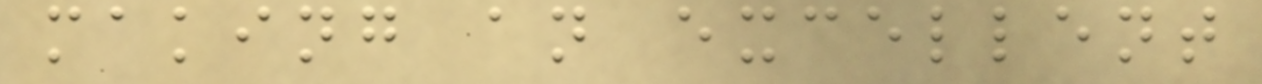making an excellent
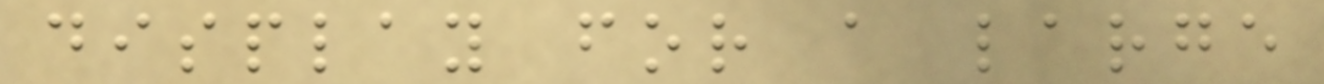display for a large
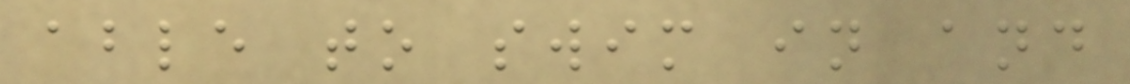able to swim in and
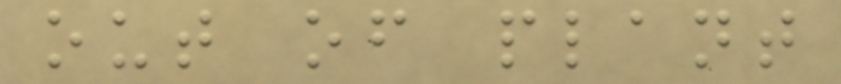out of plant
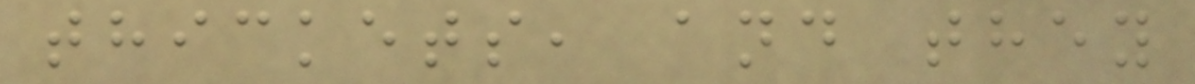thickets, and they
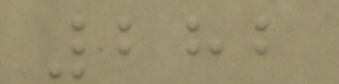282
